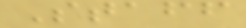Staff
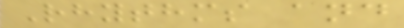Rhythms and
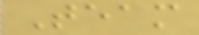Team
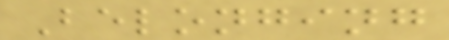Belonging
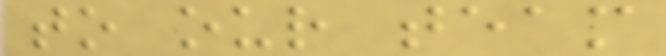to our team
